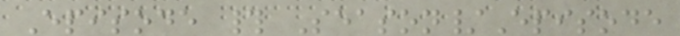Episode # Season/Episode
